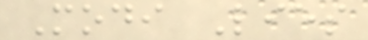Modi Lies
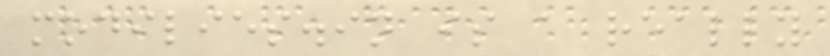modilies.in is a really
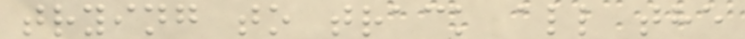trying to track all the
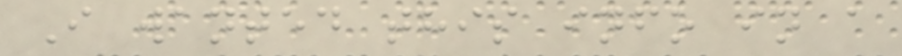I wanted this info in a
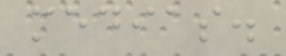medias.
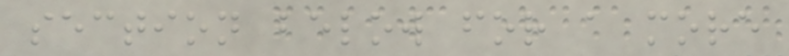section below for a more
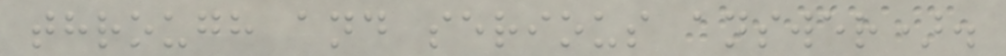through and serious answer).
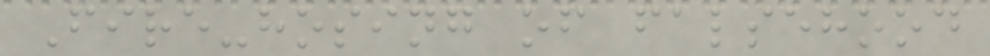Fire-hosing of falsehood
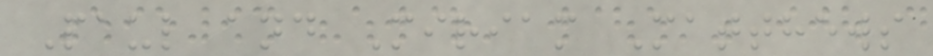Paul and Miriam Matthews
